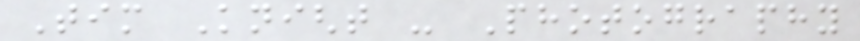Tim Knight - Photography
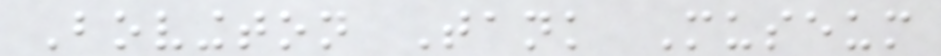Bovington Tank Museum
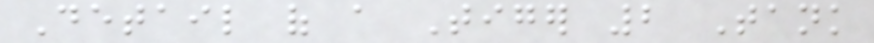Detail of a Tiger 2 Tank
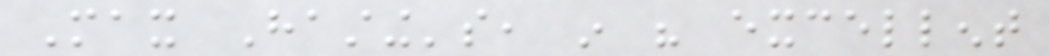Max Hasting's, in his excellent
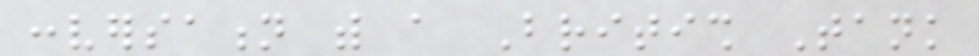conversation with a British Tank
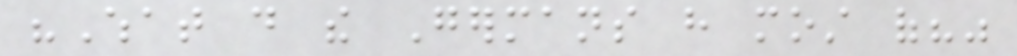"What do the Germans have most of?"
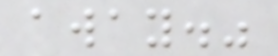away."
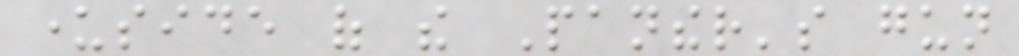underside of the Panther's gun
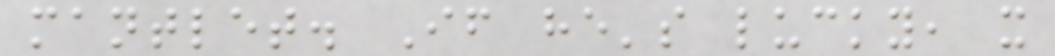mantlet. If he's lucky, it
